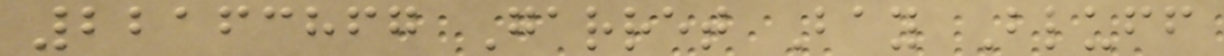22163867 Garret Bay Bluff
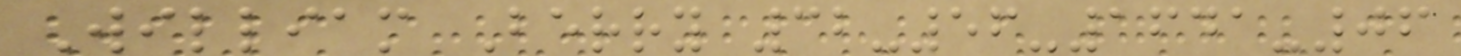William Berry 32-56-1641-06
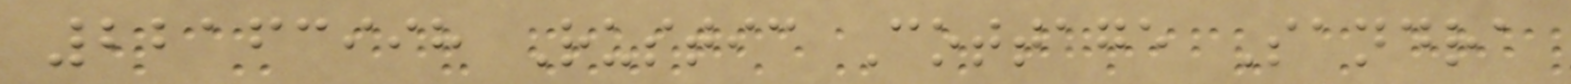22163998 Rustic Cottage Sandra
